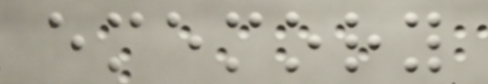ememory
